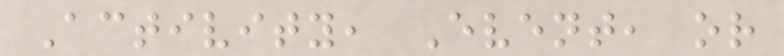Activity, Event, or
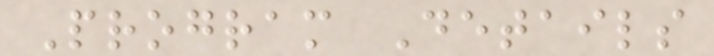Program Details
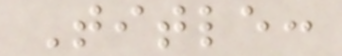Title:
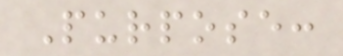Purpose:
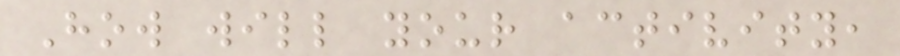How will your activity,
